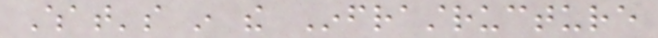What's in the Infrastructure
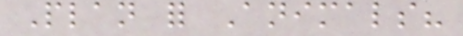Plan for Animals?
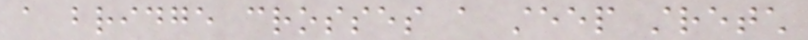a bridge crosses a steep stretch
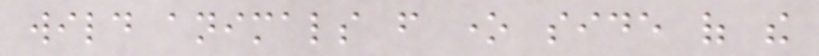wild animals from one side of the
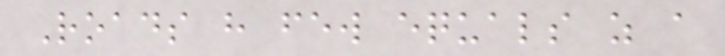Roads have few equals as a
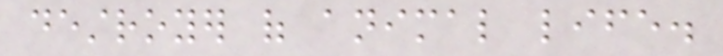destroyer of animal life.
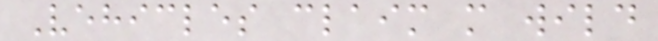Vehicles claim more wild
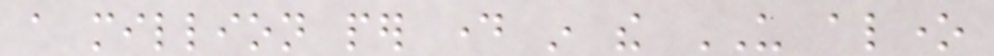a million per day in the US alone
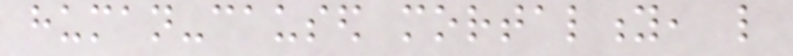human-caused mortality, like
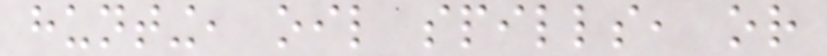hunting, oil spills, or
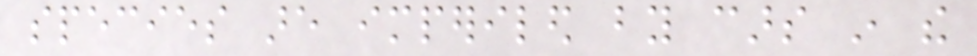species are imperiled by cars in the
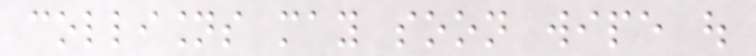collisions may soon wipe out
